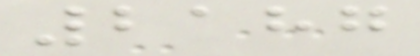2187
